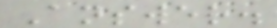Answer.
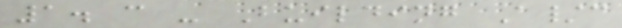1. c - Building A/c
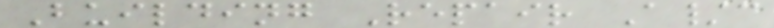Building Repair A/c
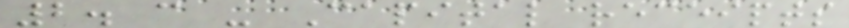2. c - Capital receipts
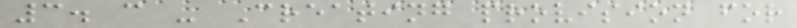3. c - Creating provision for
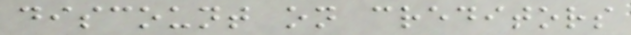discount on creditors
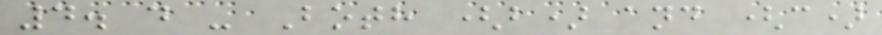4. d - Both (b) and (c)
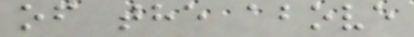of the above
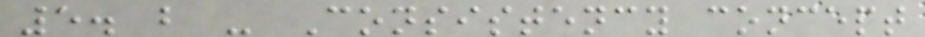5. b - Consistency concept
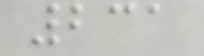231
